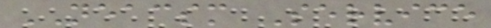NEACSM Service
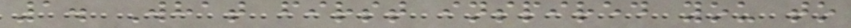1. What first inspired you to
